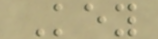Key
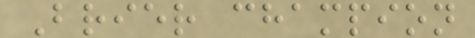Brier champion
